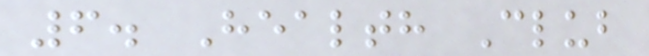6. Health Club
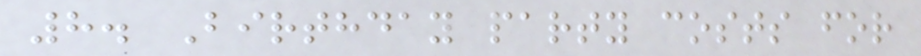8. Birthday party costs for
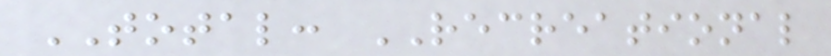TOTAL: RECREATIONAL
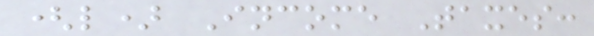(l) Income Taxes:
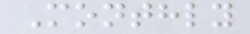Monthly
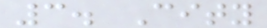3. City
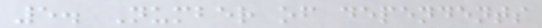5. Number of dependents
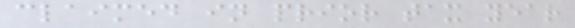claimed in prior tax year
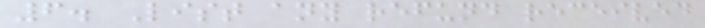6. List any refund received
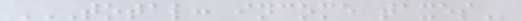TOTAL: INCOME TAXES
